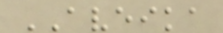AVEIKA
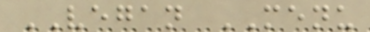VEGAN MENU
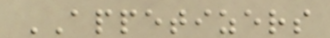APPETIZERS
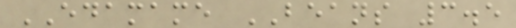EDAMAME BEANS 3.5
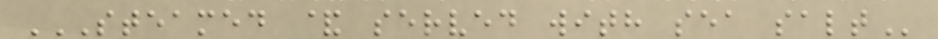STEAMED & SERVED WITH SEA SALT
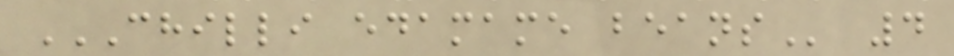CHILLI EDAMAME BEANS 4
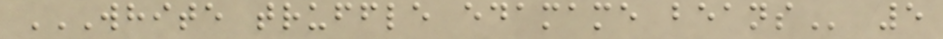WHITE TRUFFLE EDAMAME BEANS 5
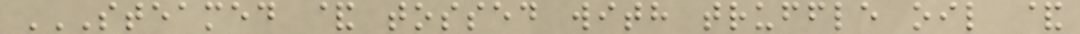STEAMED & TOSSED WITH TRUFFLE OIL &
